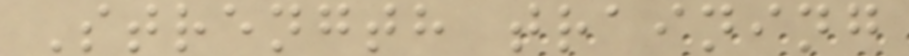Strength training
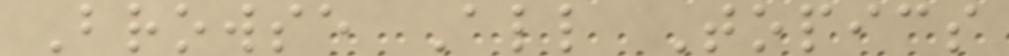Browse All Topics
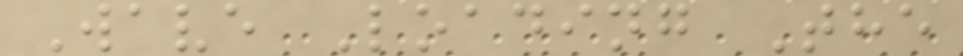Wave Loading The
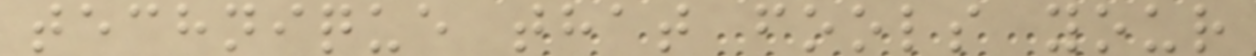technique that fools your
